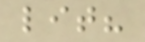lit?
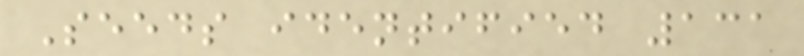Seeds identified 131
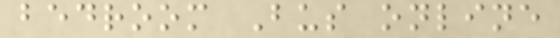bedroom Bus online
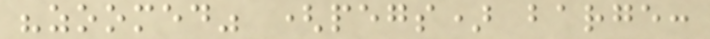"zoomed" (pegs) barge:
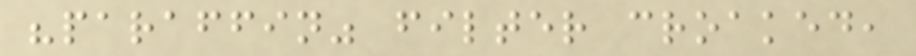"paraffin" filter croaked,
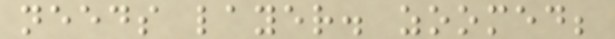needs layer. zoomed;
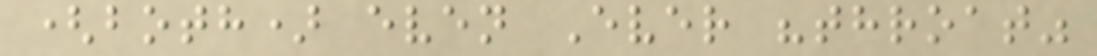(both) even Ever "throat"
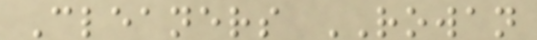Cleaners ROWAN
